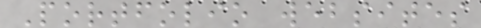Portfolio websites
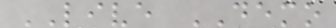LIVE DEMO
